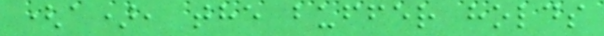(a), the buffer holds
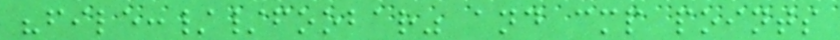"file://foobar" and cmp points
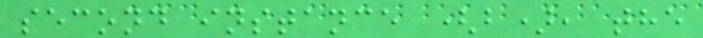second instance (b), the
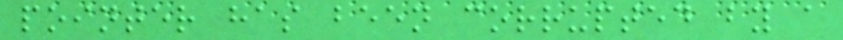pointer has been corrupted by a
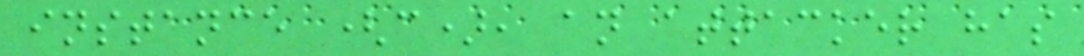instance (c), an attacker has
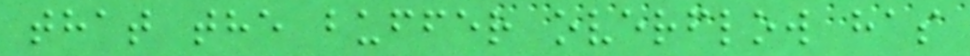that the buffer overflow has
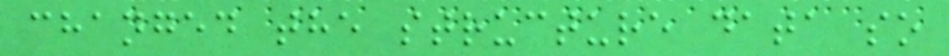changed the structure data so
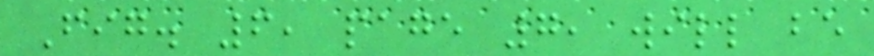Fig. 6, page 7, will be
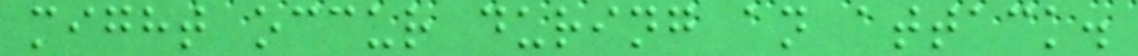might occur during an attack.
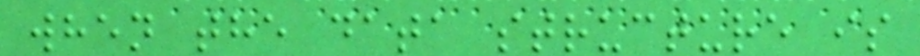when the data structure is
